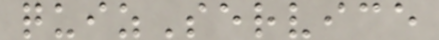quizService
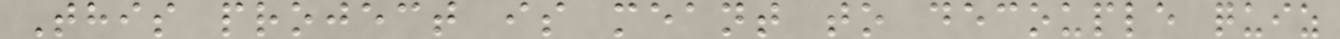This project is meant to decouple quiz
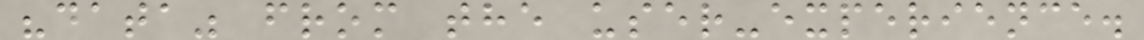"data" from the user-experience.
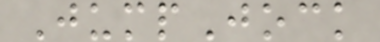JumpJock
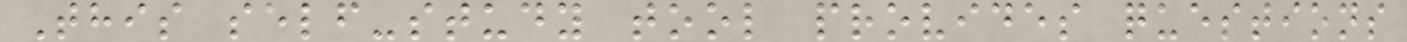This self-study tool provides questions
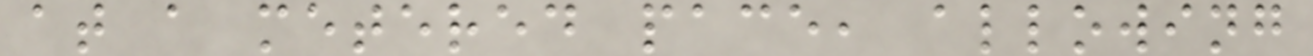at a metered pace, allowing
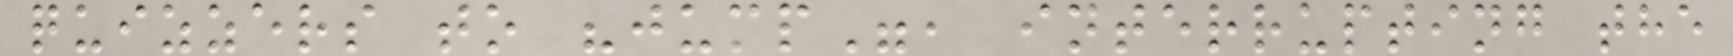quizzers to "jump", interrupting the
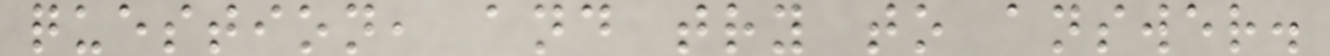question, and try to answer.
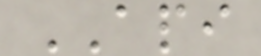API
